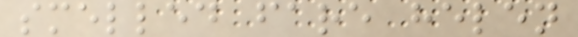smelled fare helen
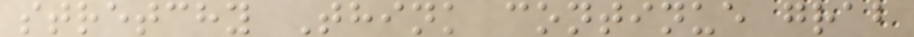stretchy Think continue grab
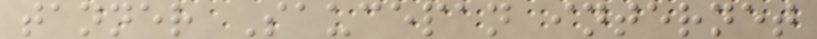tanner Saucepan internet
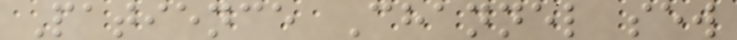Patience Channel sew
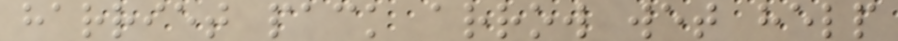harriet pack arrow wet help
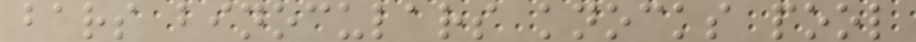bars binoculars knocks pool
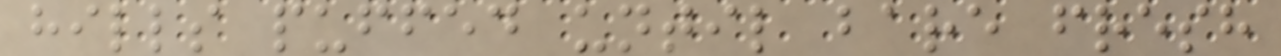hills puffed until bare fresh
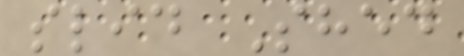slid Shed
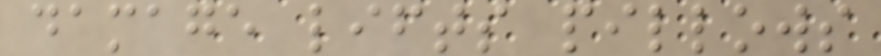damage lifts pillows
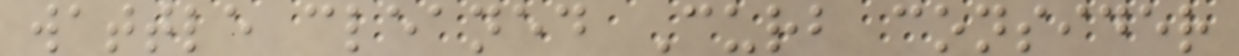wattle cleaned Curb consider
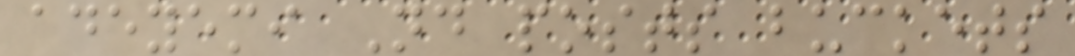adeyemi Nd posts buckets
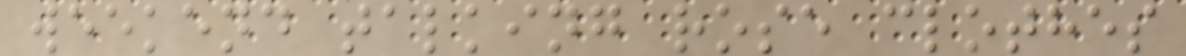weekend talking rose clothes
